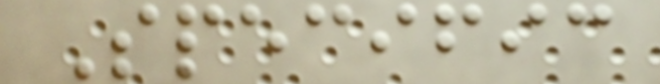Specific
